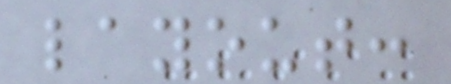layout:
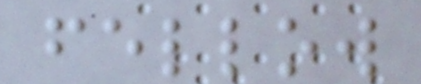fellow
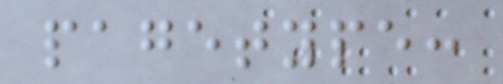pagetype:
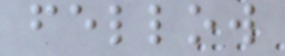fellow
